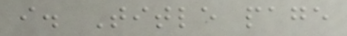i. Title page
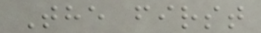The first
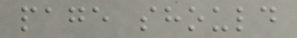page should
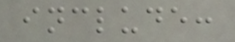include:
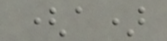(a)
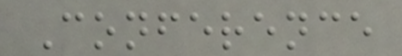Conference
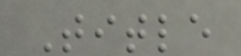Title
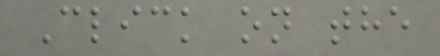Click on the
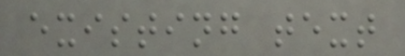existing text
